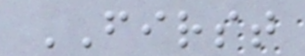FIRST
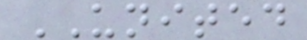UNITED
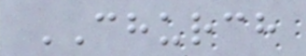CHURCH
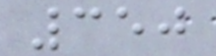350
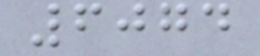6074
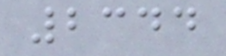2344
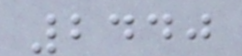2440
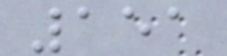151
